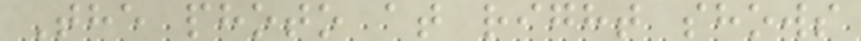The photo at right shows
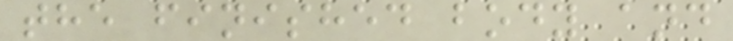the finished body and
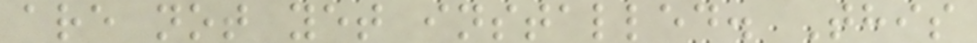are not yet installed. This
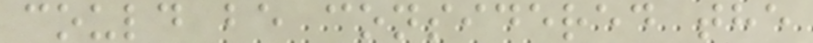could be considered the
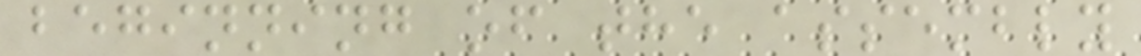beginning of the assembly
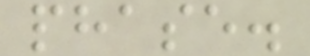phase.
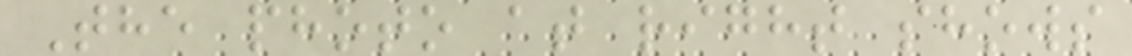The photo at right shows
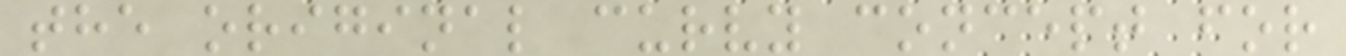the original curvy concept for
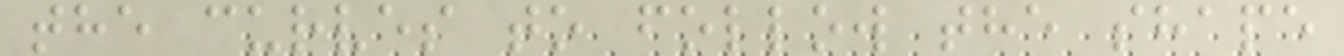the curves to follow the shape
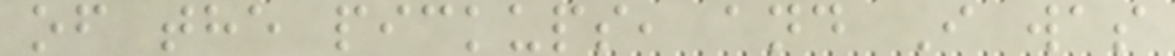of the pickups, and I was
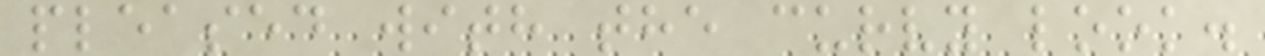pleased with the curvy look.
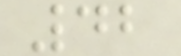42
